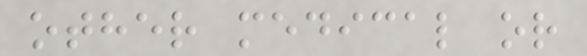other medical or
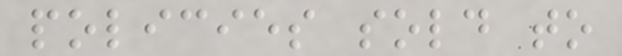policies sold to
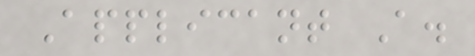Applicant A.
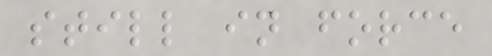still in force
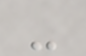-
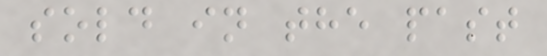sold in the past
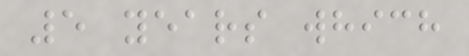5 years which
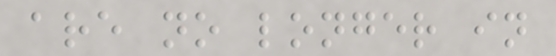are no longer in
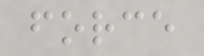force
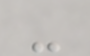-
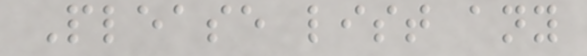Please list any
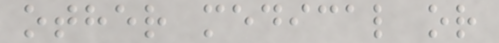other medical or
